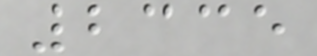2335
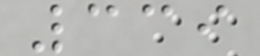339
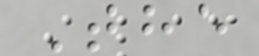The
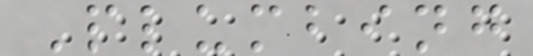Plumbing
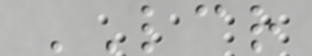LCR
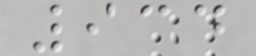934
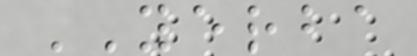YERBA
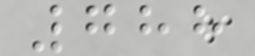788
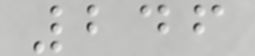246
